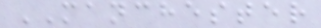MANCHESTER
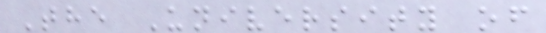The University of
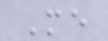Me
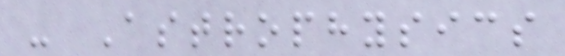- Astrophysics
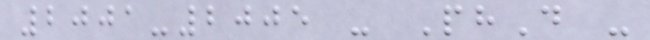2001-2005 - PhD -
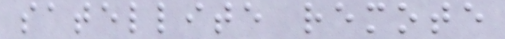satellite remote
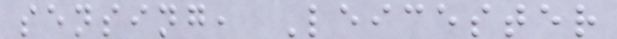sensing, Leicester
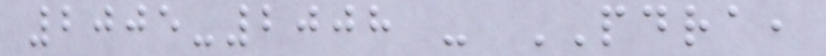2005-2008 - PDRA,
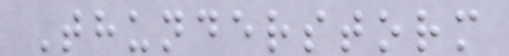Thunderstorm
